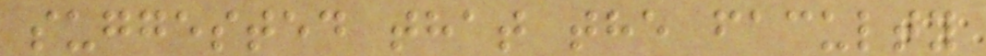suggested that the faculty
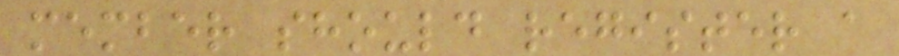member should register a
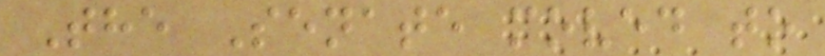The Senate moved to
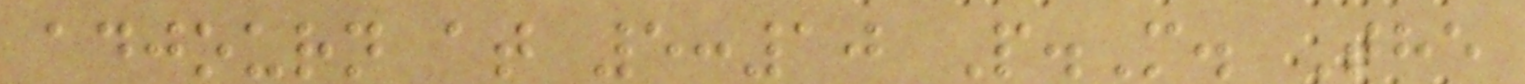adjourn at 5:10 P.M. The
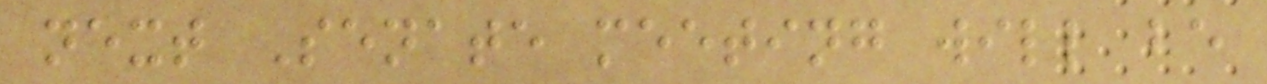next Senate meeting will be
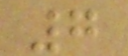7
